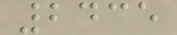2435
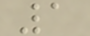1
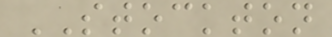STOCKTON
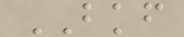BKF
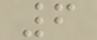6
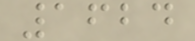1624
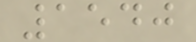1540
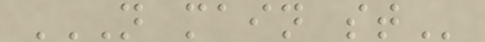N MAIN ST
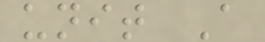unit A
